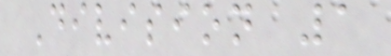Division 1
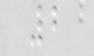2
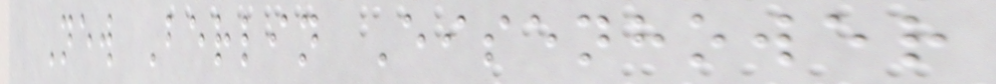New Berlin Eisenhower
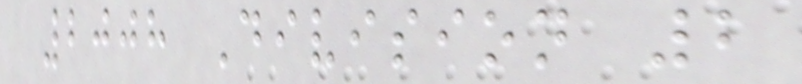2008 Division 2
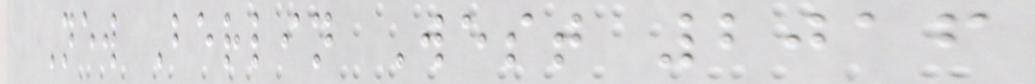New Berlin West 2016
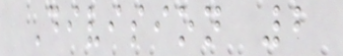Division 2
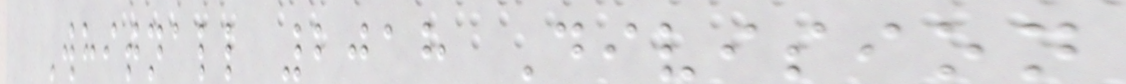Whitnall 2018 Division
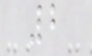2
